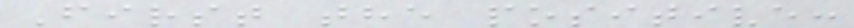First the positive:
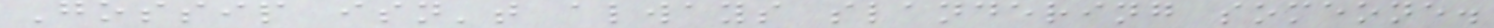Gossip isn't always slandering someone.
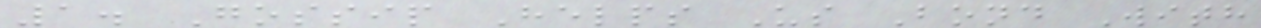1. Gossip Helps Us Bond With
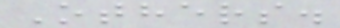Others.
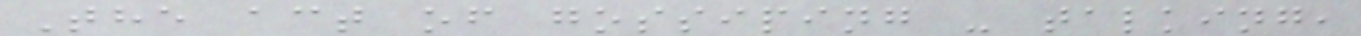The act of gossiping - talking,
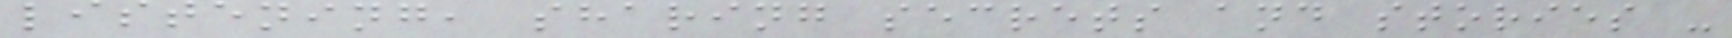listening, sharing secrets and stories -
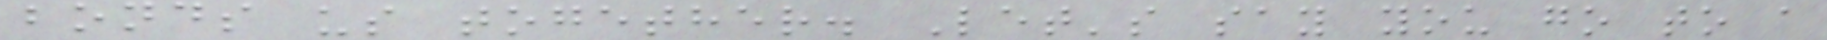bonds us together. Let's say you go to a
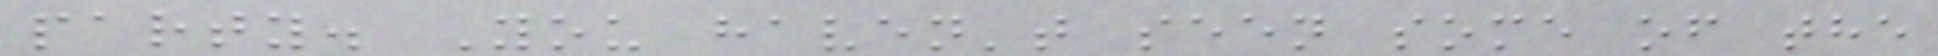party. You haven't seen some of the
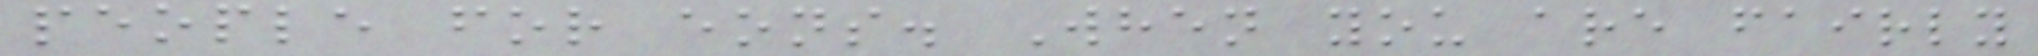people for eons. When you are fairly
